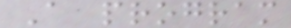A program
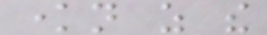known as the
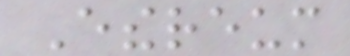Ethereum
